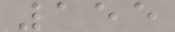155
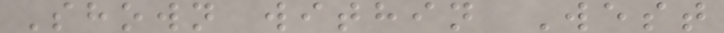Shown within West
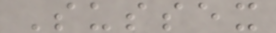Sussex
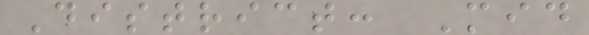District: Mid
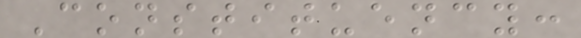Constituency:
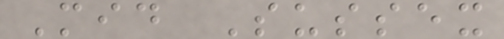Mid Sussex
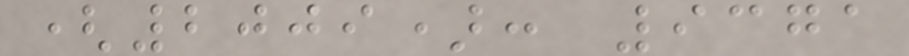(2009): 9371
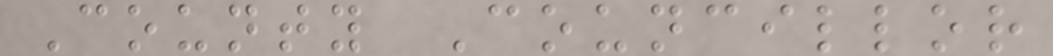County Councillor
